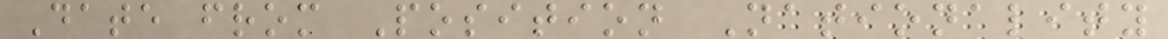Date from Position Nationality
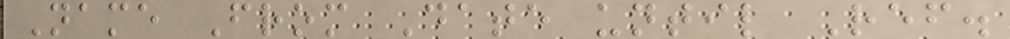Name From Date until Ref.
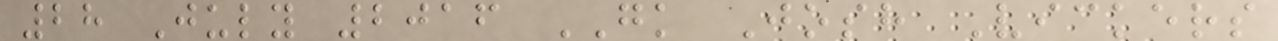28 July 2016 GK Josh Vickers
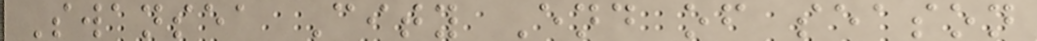Swansea City End of season
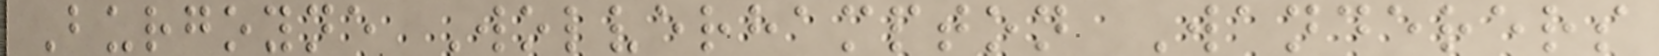Burgoyne Wolverhampton Wanderers
